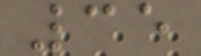35
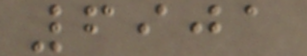6901
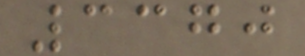3370
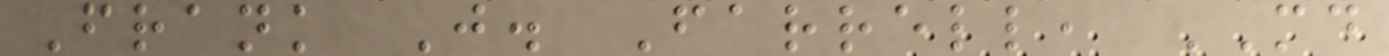Frank J. Farrell, MD
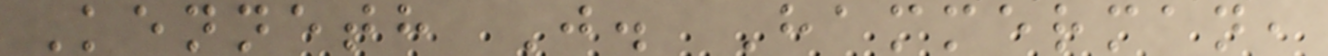Kenneth J. Hammerman,
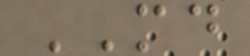MD
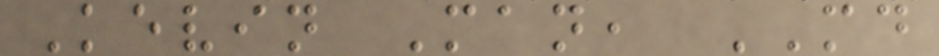Kevin Man, MD
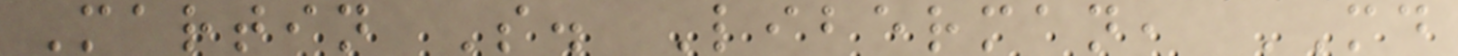Martin S. Liberman, MD
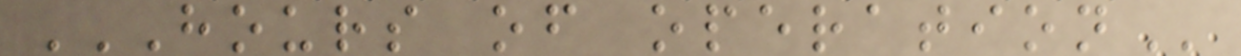HOURS OF OPERATION
